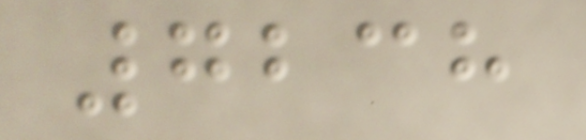7238
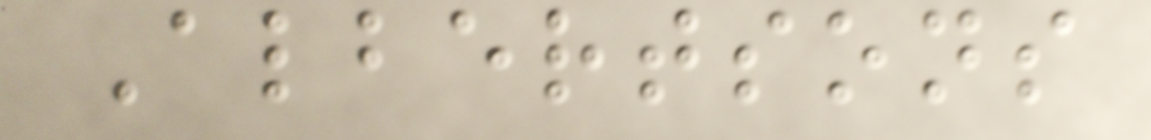Albertsons
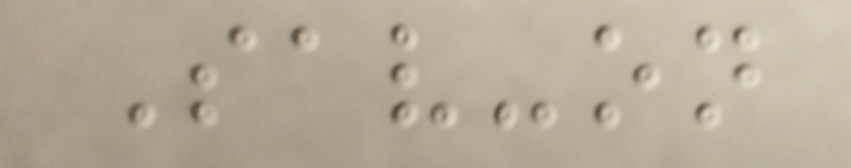Sav-on
